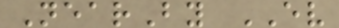NearBy EV
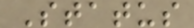Status
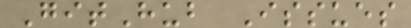GitHub Issues
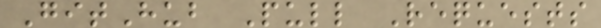GitHub Pull Requests
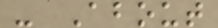- About
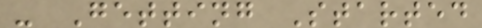- Getting Started
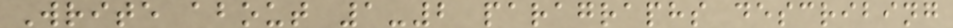Write about 1-2 paragraphs describing
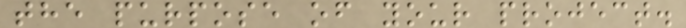the purpose of your project.
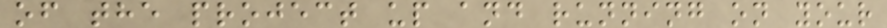of the project up and running on your
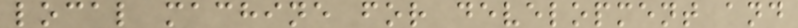local machine for development and
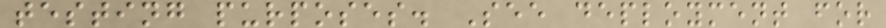testing purposes. See deployment for
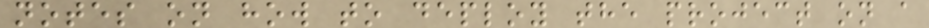notes on how to deploy the project on a
